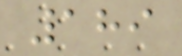189
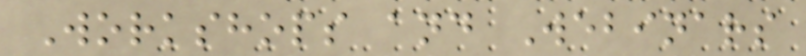Workshops and Webinars
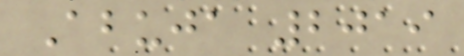Abuja 2019
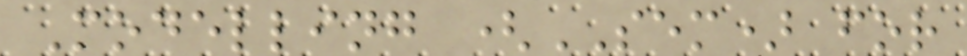Modelling (SEM) for
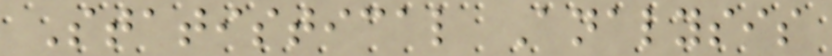Statistical Analysis
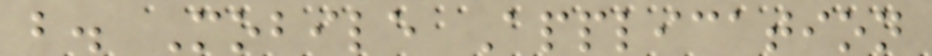b. Mobile Application
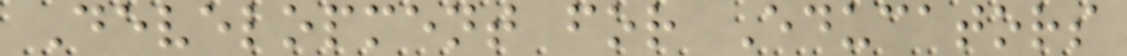Development for Educators
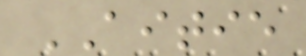AITIE
